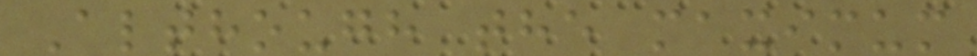Although the maximum
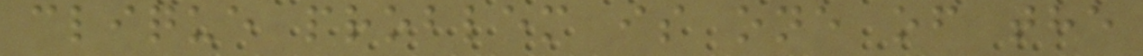clique problem is one of the
